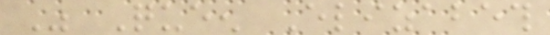Was Queen Elizabeth
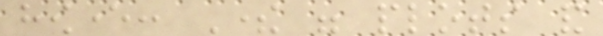however: There were plots and
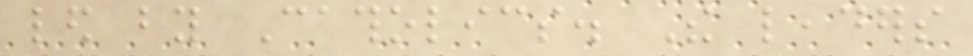led by Catholics. The leaders
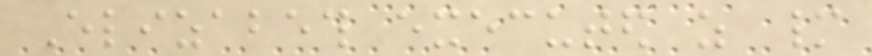Elizabeth executed as many
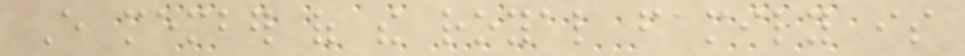Every member of the royal family is
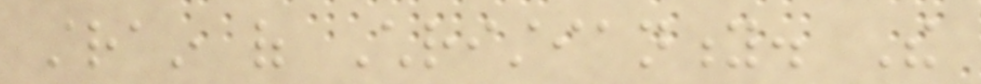strain of Christianity. The
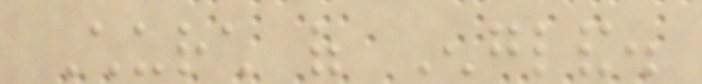Church of England.
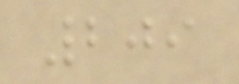209
